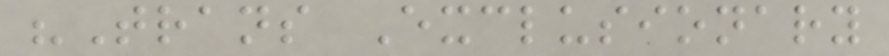"Trans Exclusionary
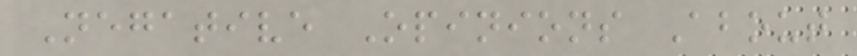Negative Opinions About
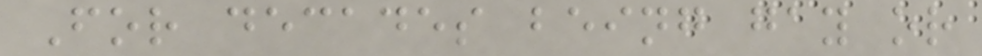For decades being gay or
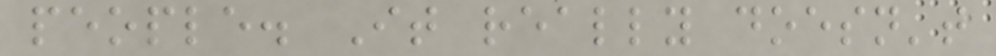people. It really doesn't
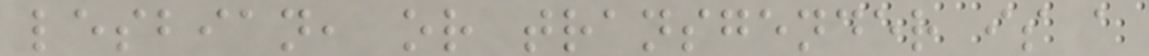lesbian, or transgender is a
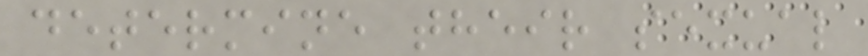determine their sexual
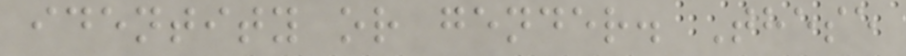identity or gender. These
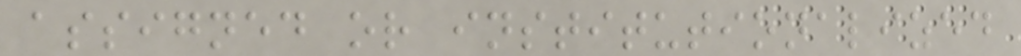assigned or institutionalized
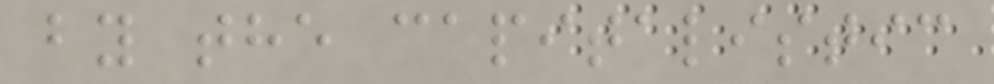by the capitalistic
